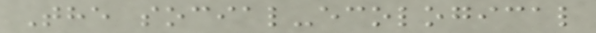The social-ecological
